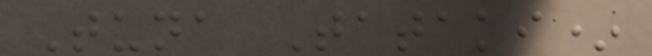Tuna Tataki*
